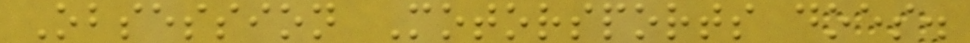Obsession Motorsports does.
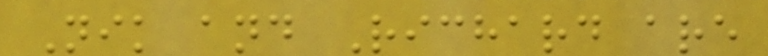Nik and Richard are
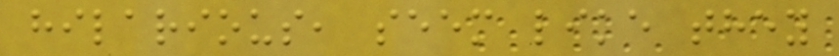hilarious, seem like they
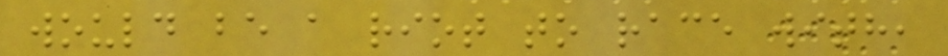would be a riot to race with,
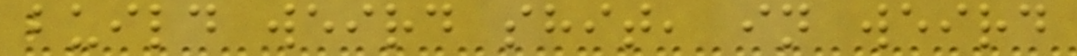build weird shit, in weird
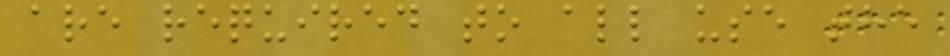are required to all use the
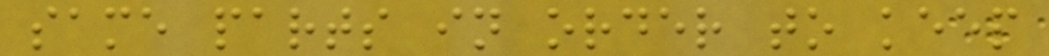same parts in order to keep
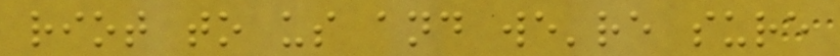riot to us and we're sure
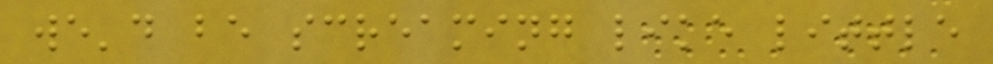we'd be screaming like little
